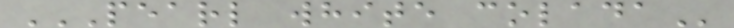PEARL WHITE COLADA
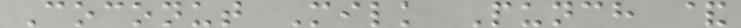Coconut Milk Punch &
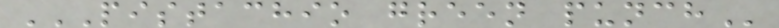PISTACHIO GREEN PUNCH
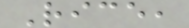Rice,
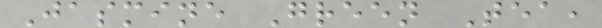Jasmine Green Tea,
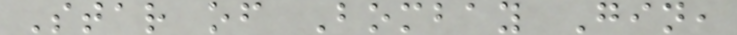Star of Bombay Gin,
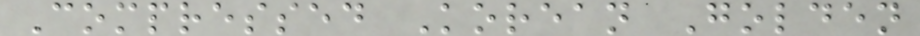Compressed Korean Golden
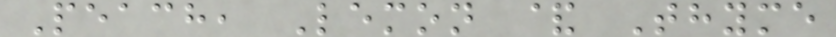Peach, Lemon & Thyme
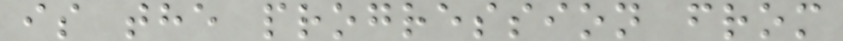is the progression from
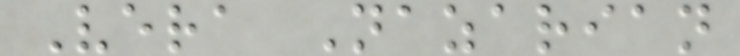Vera Nazarian
